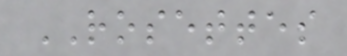ROSETTES
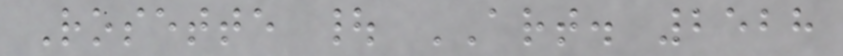Rosette | ART. 2528
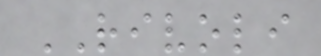RIVOLI
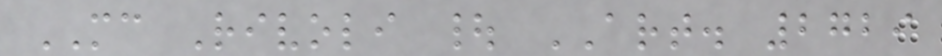MC Rivoli | ART. 2729
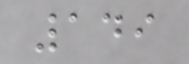149
